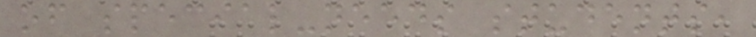of special-needs students,
